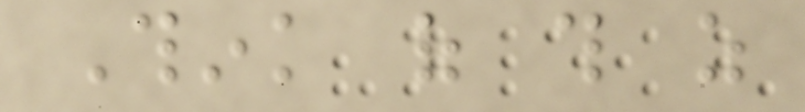Think of this as
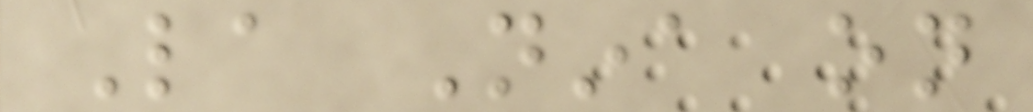La Nina on
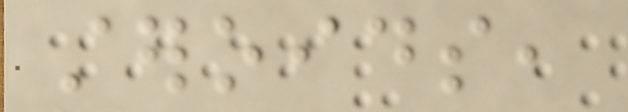steroids,
